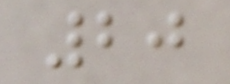20
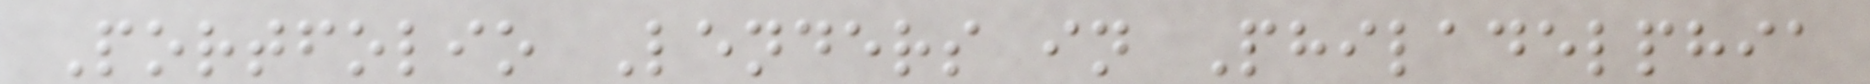Portfolio Lenders in Philadelphia
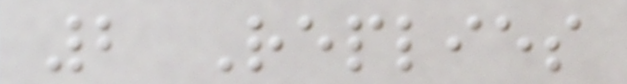2 Replies
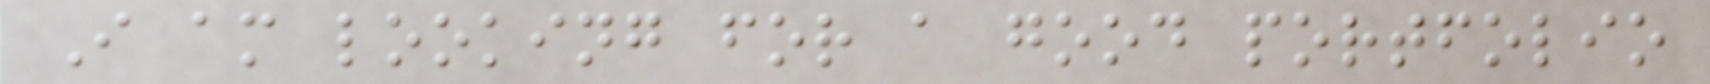I am looking for a good portfolio
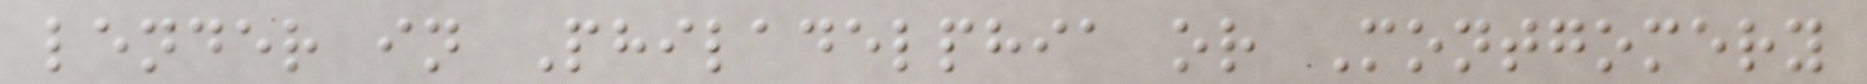lender in Philadelphia or Montgomery
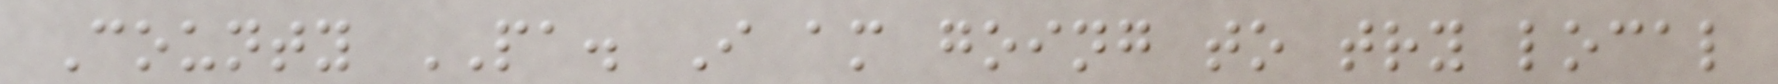County PA. I am going to try local
